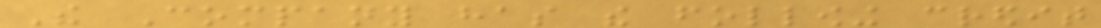The Company has the following credit
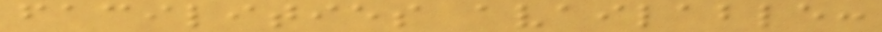facilities available:
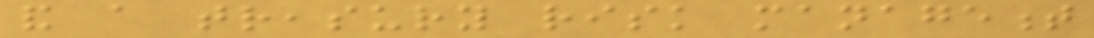and a treasury risk management
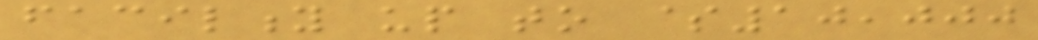facility up to $10,000
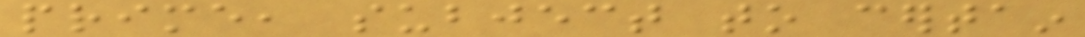prime, subject to certain
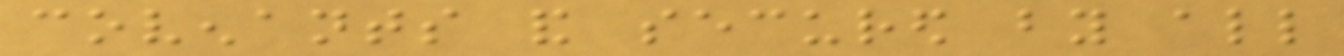covenants and secured by all
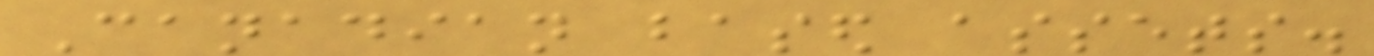Canadian based assets.
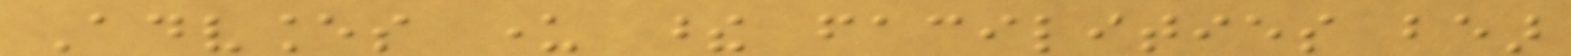Advances under these facilities bear
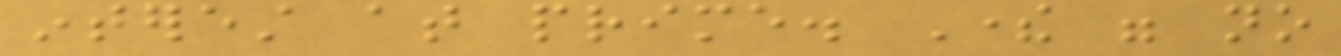interest at prime. There were no
